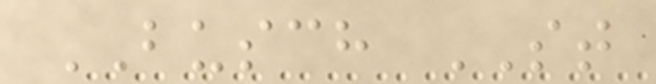BUSCH ST
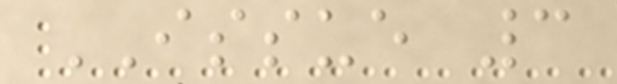ISSUE 3
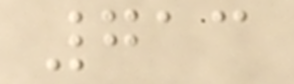713
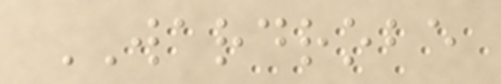WARDROBE
